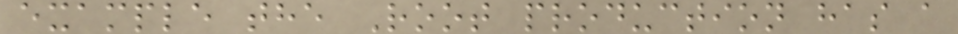example the Root production has a
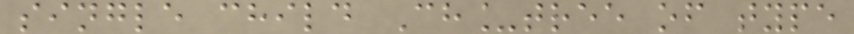single child Ch_tree of type
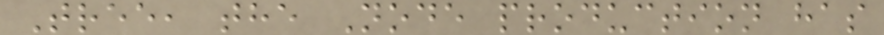Tree, the Node production has
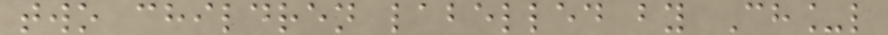two children labelled by Ch_l
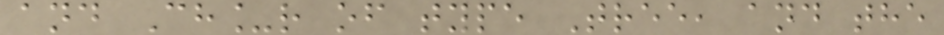and Ch_r of type Tree, and the
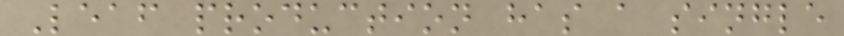Leaf production has a single
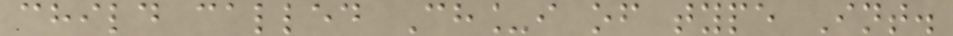child called Ch_i of type Int.
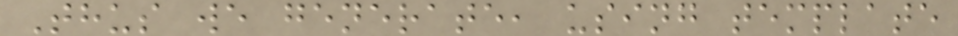Thus we generate, using template
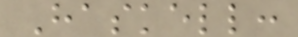Haskell:
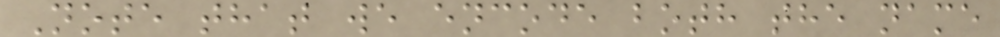Note that we encode both the name
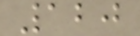120
